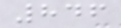846
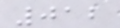012
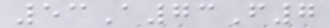53A73F7
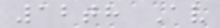12th Av
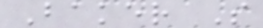Baker S
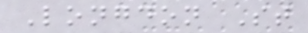Longdon St
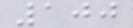100
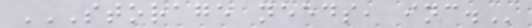STORAGE NEEDS, INC.
